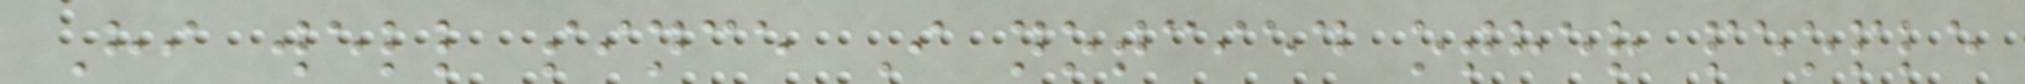Hi well since I notcied other people
